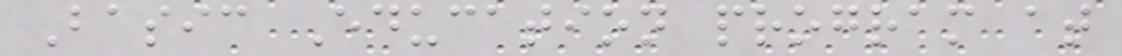Basic Education program at
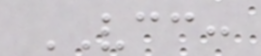VCC:
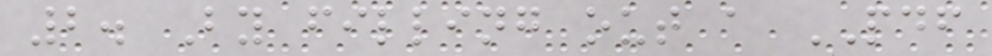2. By filling out a PDF
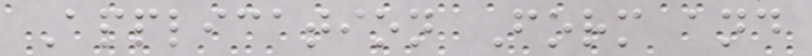Application Form and
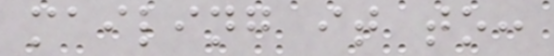mailing it to:
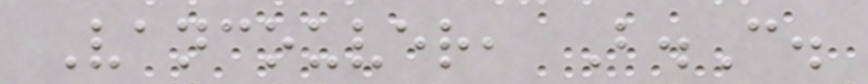Vancouver, B.C.
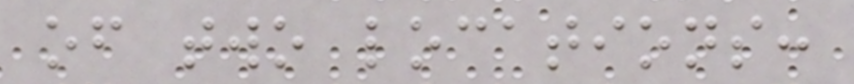of two locations:
